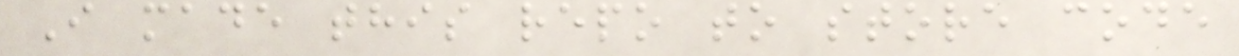I made this repo to store code
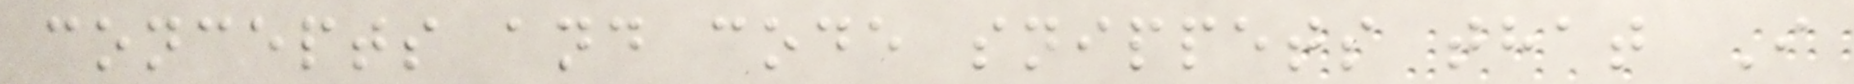concepts and code snippets that I
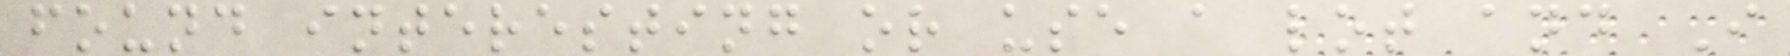found interesting or use a lot and I
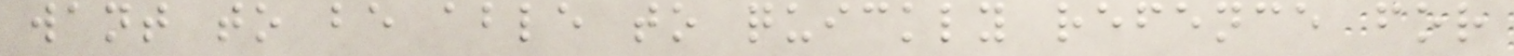want to be able to quickly refence for
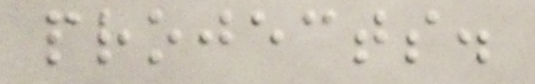projects.
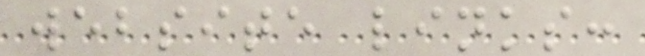website links:
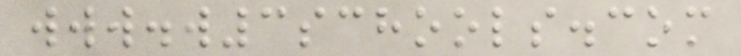www.w3schools.com
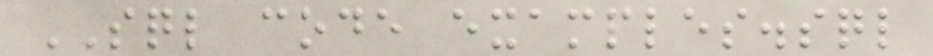SQL code examples.sql
